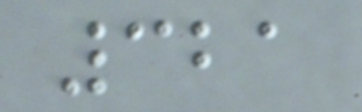321
